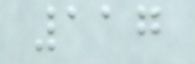117
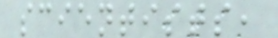scientists,
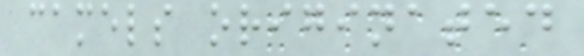camels originated
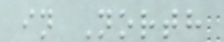in North
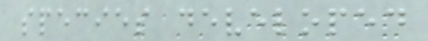species developed
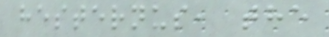hesternus, the
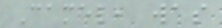Camel, was
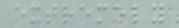extremely
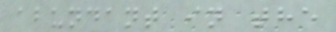abundant in the
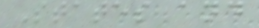States and
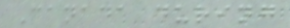Canada during
